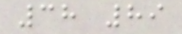38 89
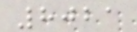8021
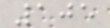105
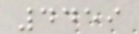4459
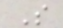S
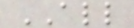ALL
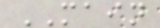MAIN
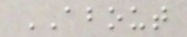ABOUT
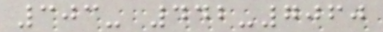303- 442-7060
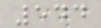544
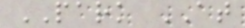PARK AT
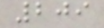209
